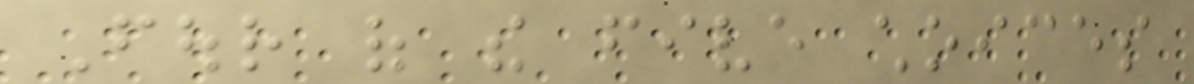Four of the five choices
